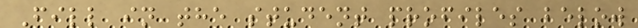Fill in the student profiles below
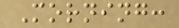Morning:
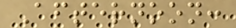Afternoon:
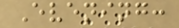Evening:
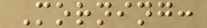Morning:
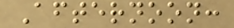Afternoon:
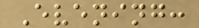Evening:
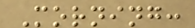Morning:
